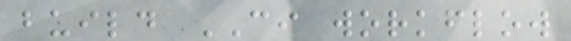build CI workflow
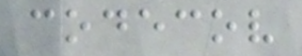codecov
